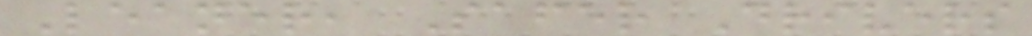Leaner, Safer Drivers
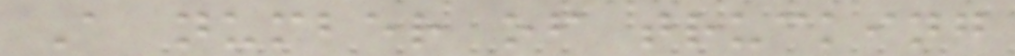A number of trucking
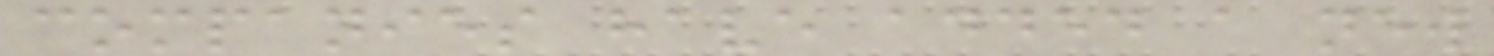companies have added a new
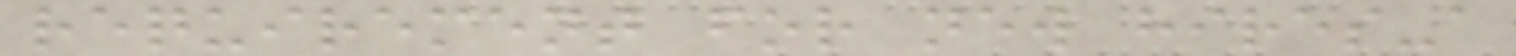requirement for new hires-a
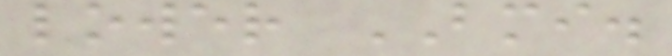lower BMI.
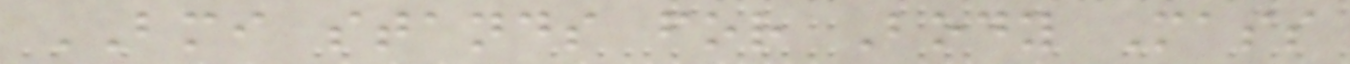BMI stands for Body Mass
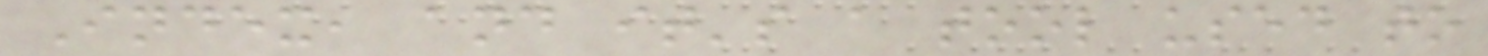Index, and it's a tool used to
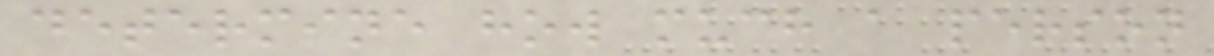determine how much a person
